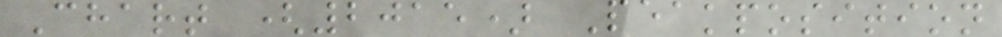Chart (2015) Peakposition
